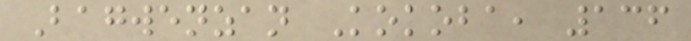Bagwenzan Kokoba, 136
